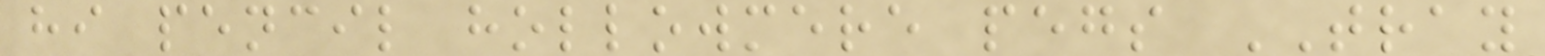hi pencil hollowmere pegs TRAY
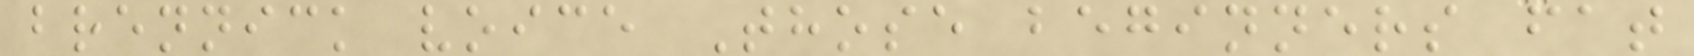brennick voice Those beginners fat
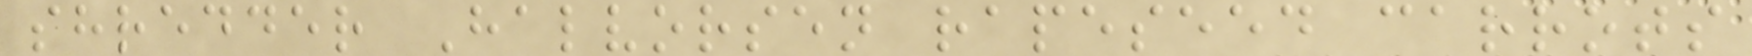shredder Halvorsen rapeseed carrots
